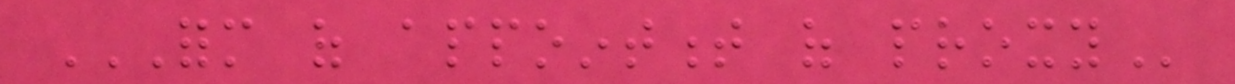FORM OF APPOINTMENT OF PROXY
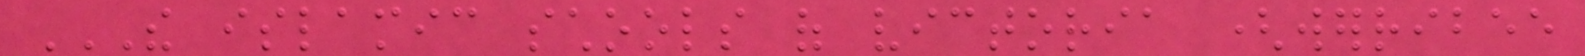THE ISLAMIC SCHOOLS OF VICTORIA (WERRIBEE
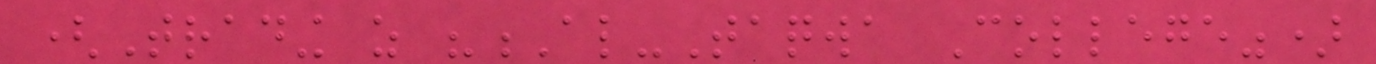(Trading as "Al-Taqwa College")
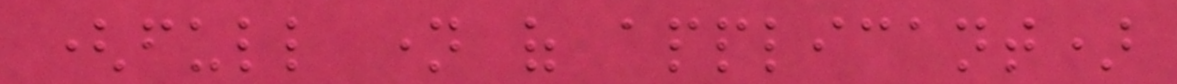(full name of applicant)
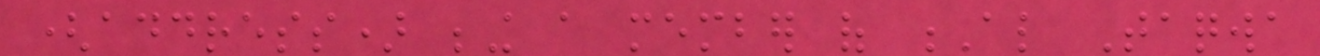(address) being a member of Al Taqwa
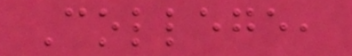College,
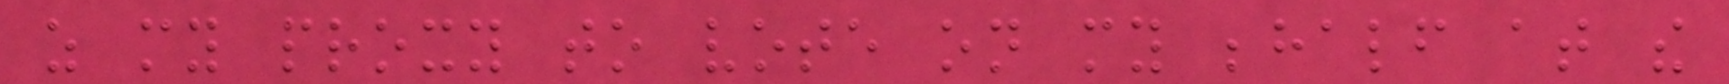as my proxy to vote on my behalf at the
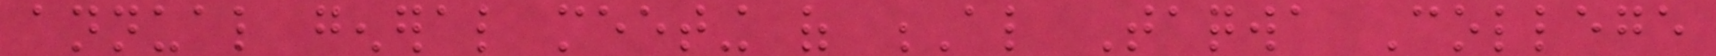annual general meeting of Al Taqwa College
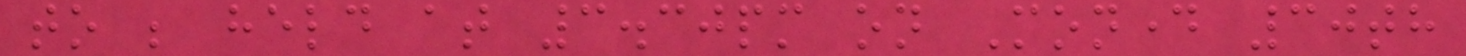to be held at 3.30pm on Monday 30th
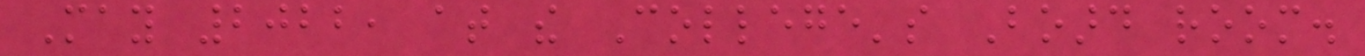May 2022, at the College's Board room.
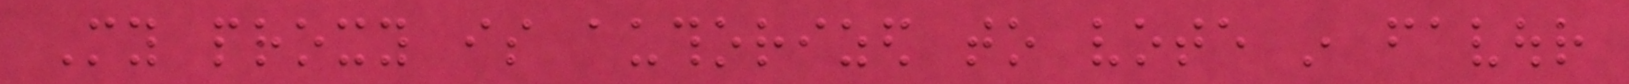My proxy is authorized to vote in favour
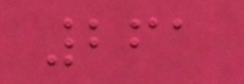261
